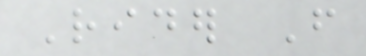Rider From
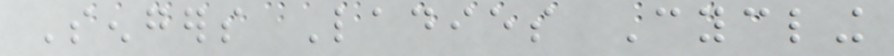Sengers Ladies Cycling
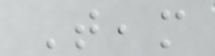Team
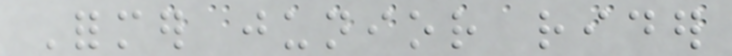Former junior rider
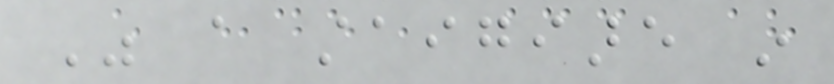Was a staigiare in
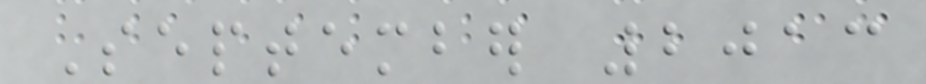September 2013
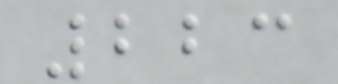223
